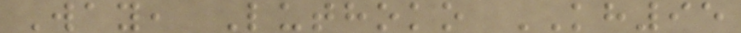Way, Luthoko KH95
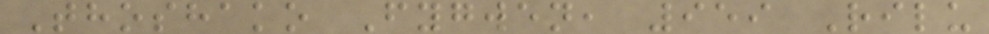Thoshako Fygwen, 959 Rilu
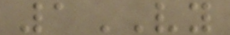1VY
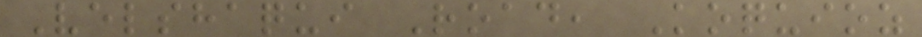Velshaqui Road, Koquioz
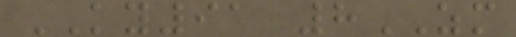KY91 8ZM
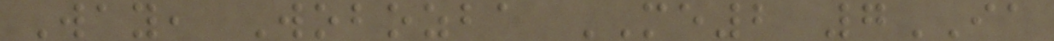Way, Wobozba ME2 7IA
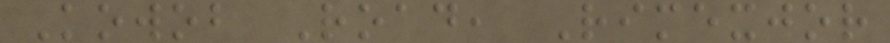Kowob Road, Rimexjor
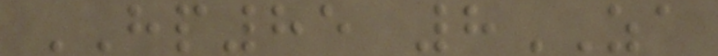HP85 8ZA
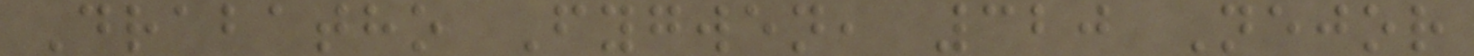Drabatho Fygwen, 320 Nejor
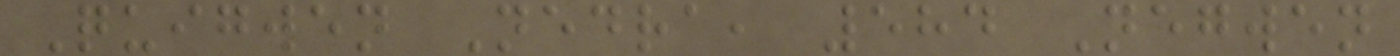Quigwen Nedra, 584 Negwen
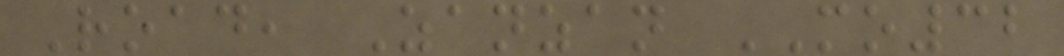Road, Zanzan MO32
